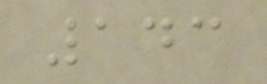143
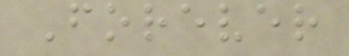Forever
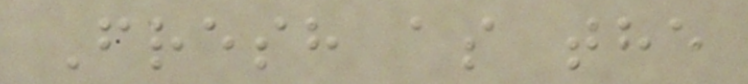Fresh as the
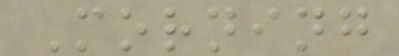Morning
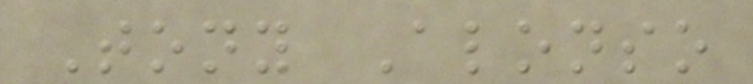Tony Alonso
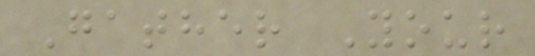Gather Your
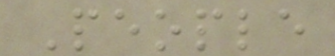People
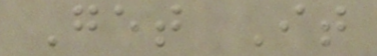Get It
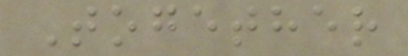Together
